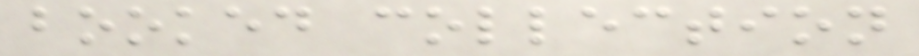booked collection
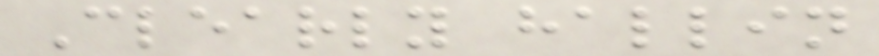Clearly hallin
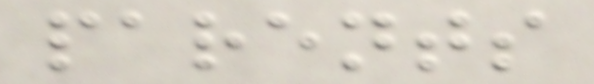parents
